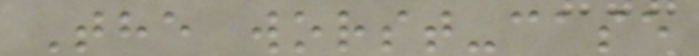The worst-case
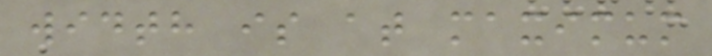width is at maximum
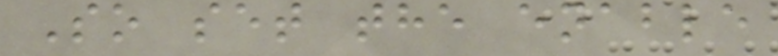So set the enable
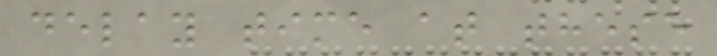delay time at these
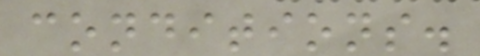conditions.
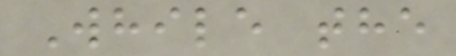While the
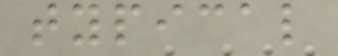typical
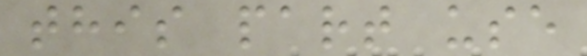this part use
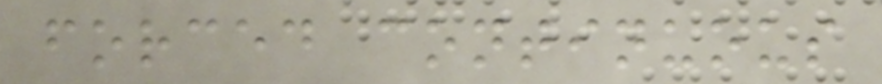forced continuous
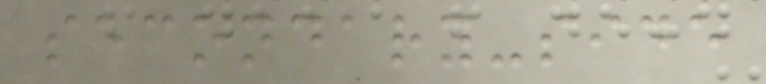secondary-side
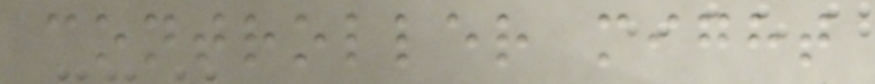controller might
